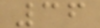36
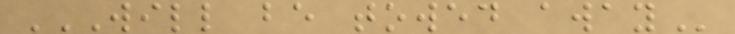WILL BE TOWED AWAY
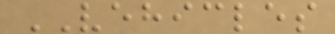VEHICLES
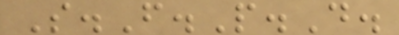S.F.P.D.
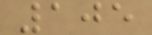105
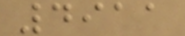4911
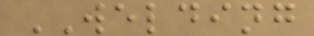WELDING
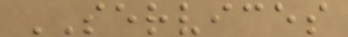SERVICES
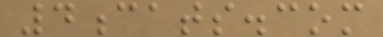4cats.com
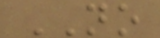NO
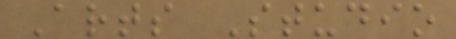Arts Studio
